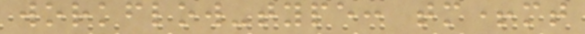workflow-type: tm+mt
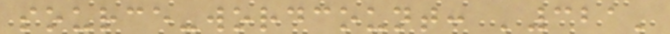source-wordcount: '321'
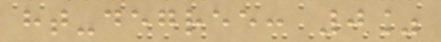ht-degree: 0%
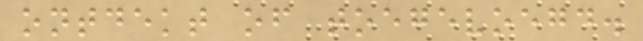ontdekt of toegevoegd.
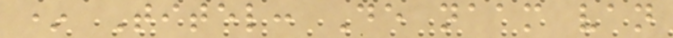* Titel: De naam van
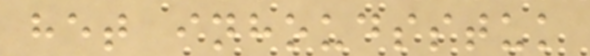het inhoudsstuk
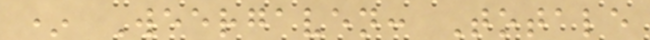* Weergaven: Totale
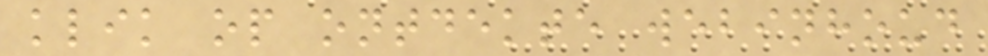klik op ontdekte webinhoud
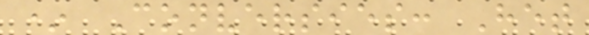* Conversies: Het
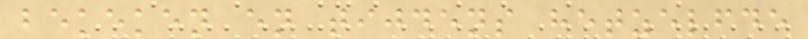bekeken en tijdens hetzelfde
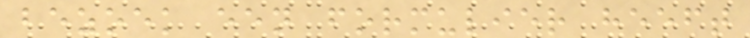bezoek een formulier heeft
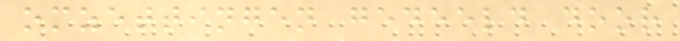omzettingen gedeeld door
